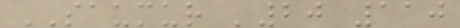SAUMUR '20 110
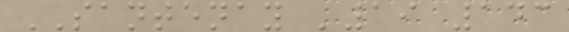SANTENAY '19 143
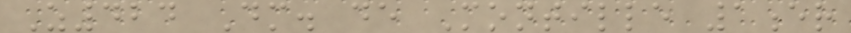Z424 Dm. de Montille 1er
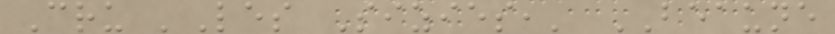Cru 'Les Sizies,' BEAUNE
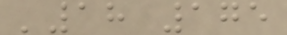'18 175
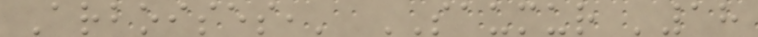Arboises,' SAUMUR '18
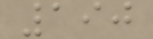190
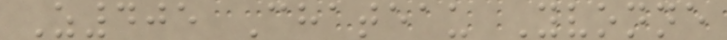Z405 Chateau Yvonne
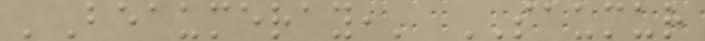'Beaumeray,' SAUMUR
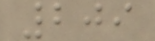209
